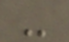-
